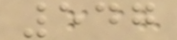547
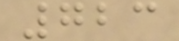723
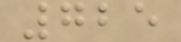725
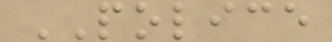POLICE
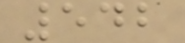542
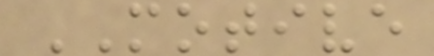MOTIVE
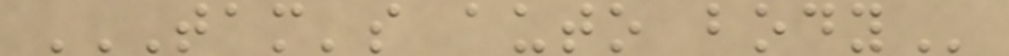TAM'S AUTO BODY
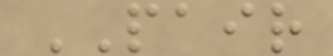PAIR
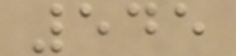545
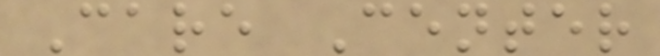Care Center
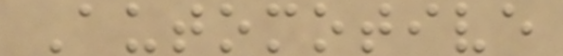Automotive
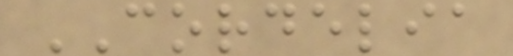CORDELIA
